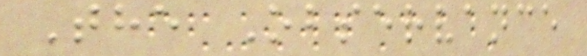The Observance
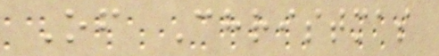Of Christmas
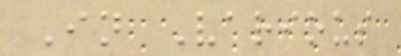In Various
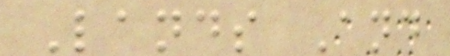Lands And
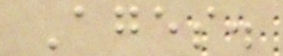Ages.
